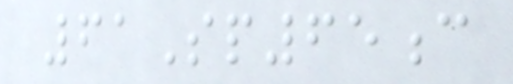61Sp65c
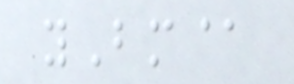yBm@
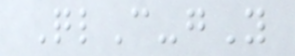QlC-gY
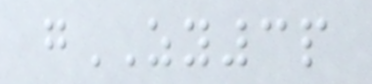gZY3p
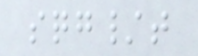sqg/t
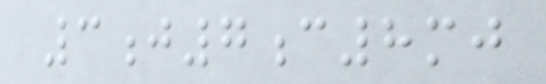3j7c8mj
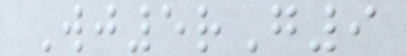Wj5rG9
